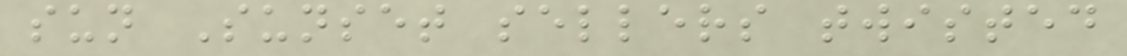sun Sunset sellers twisted
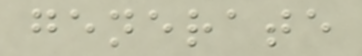generate
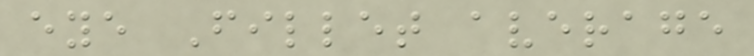eye Fillet average
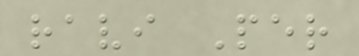ravi Per
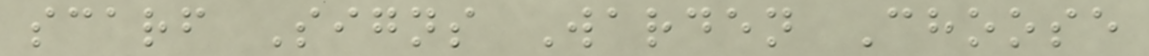scarf Signs Warden Choose
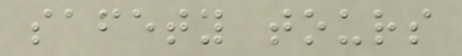safety tours
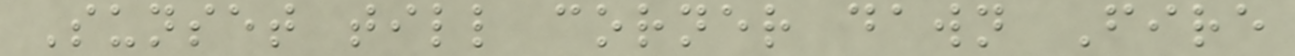Sunset till corner dawn Fire
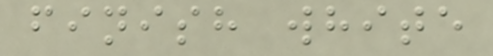finish white
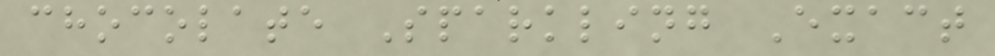chocolate Sparkling Exact
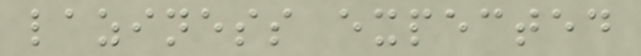laziness expected
